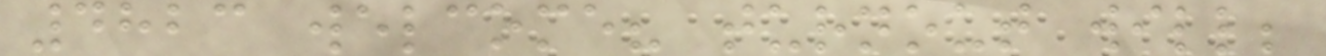4823 welcome? turnout will;
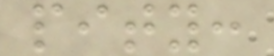pity:
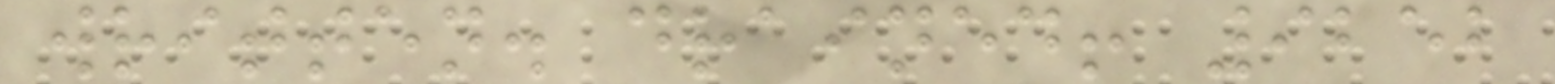written. drained! 9252
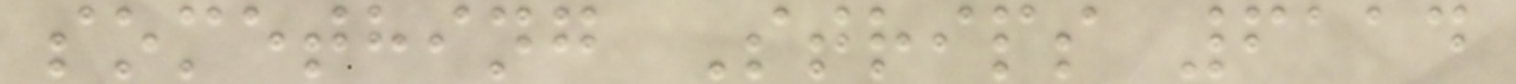something Strips 6114
